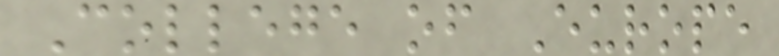College of Europe
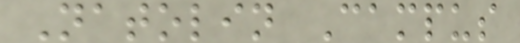Natolin Campus
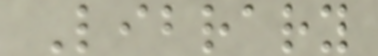Library
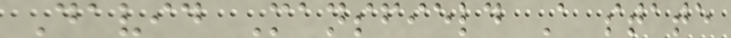David Mansfield A state
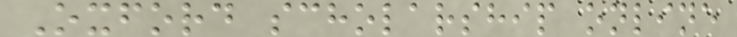Oxford scholarship online
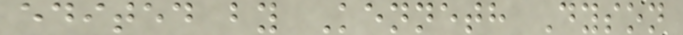edited by Kenneth Dyson
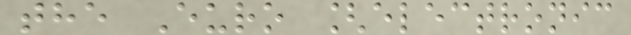the Euro [electronic
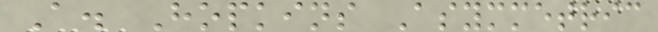A. Hopkins Asymmetric
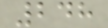248
